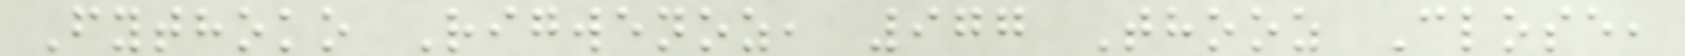Fythoko Rigwenoz, 977 Thooz Close,
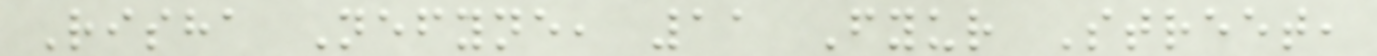Risha Nefyne, 11 Fyur Street,
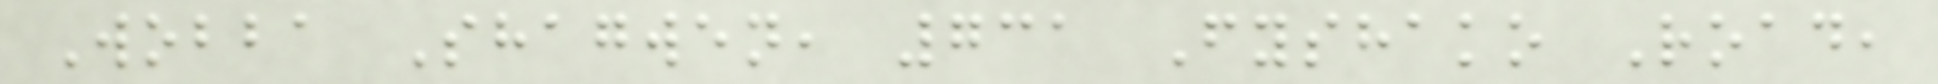Wobba Shagwen, 731 Fyshako Road,
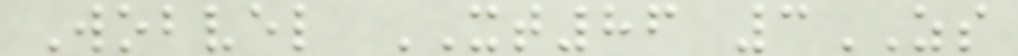Wobvel XT86 3ZS
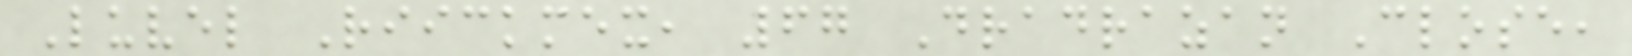Luvel Riickmex, 67 Dradrazan Close,
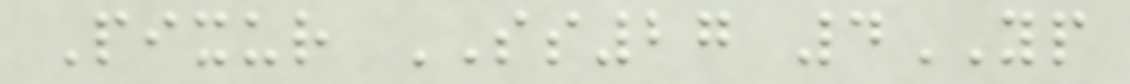Pixur SS27 4YP
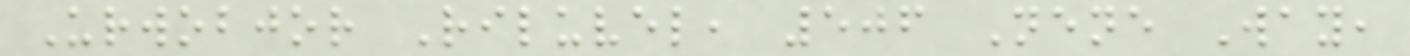Urwobjor Riluvel, 506 Nene Way,
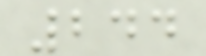244
